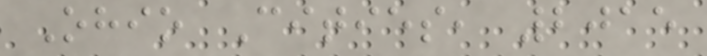Ohio Cities, 2015
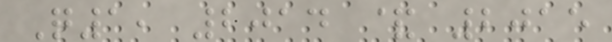Q1, 2014 & 2015
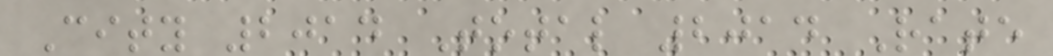City 2014 Total 2014 Rate
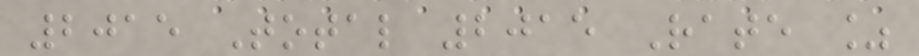2015 Total 2015 Rate %
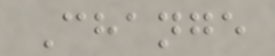Change
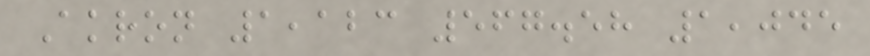Akron 1,123 567.58 1,045
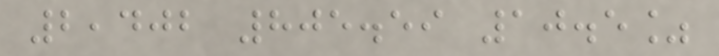2,402 805.59 10.5%
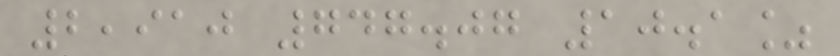2,910 747.07 10.1%
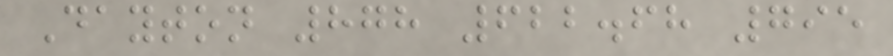Dayton 878 622.68 795
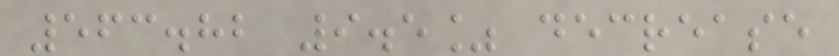563.82 9.5% decrease
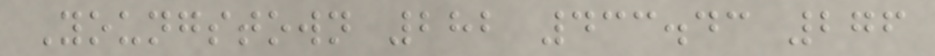Youngstown 282 433.43 276
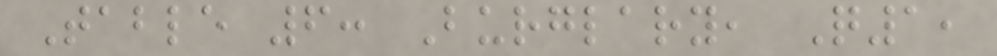Table 6: Burglary, Q1,
